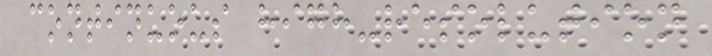continuous high-resolution
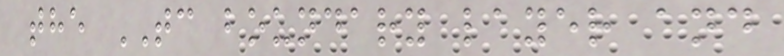the TC boundary layer and
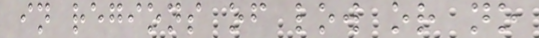in regions of low or no
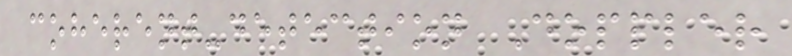coherent-detection Doppler
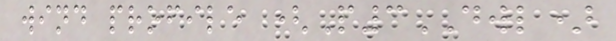wind profile (P3DWL)
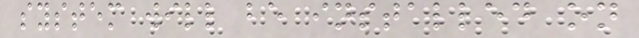system will be installed on
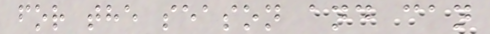for the season and can
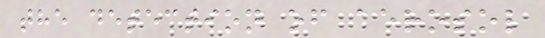the detection of aerosol
